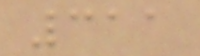311
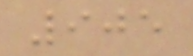905
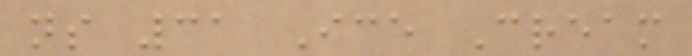ns 31 Ice Cream
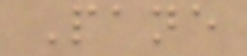Pane
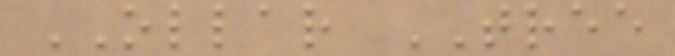OLLAR TREE
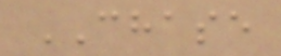CHASE
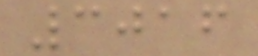3016
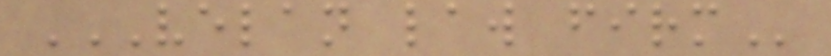VELAN LAW FIRM
